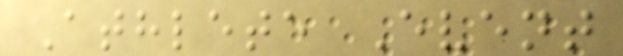Athlete Event
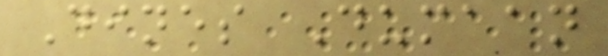Dines Dumaan
